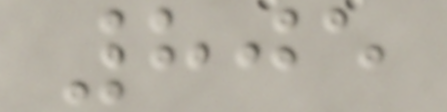805
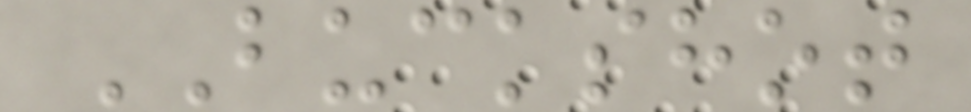BUCKSHOT
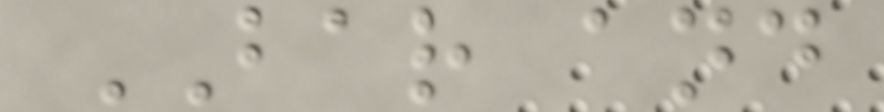BAR and
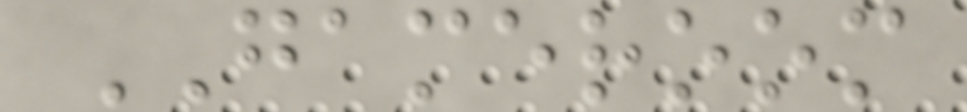GAMEROOM
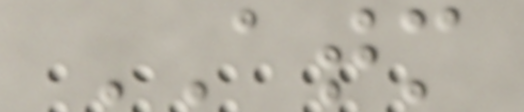ATM
